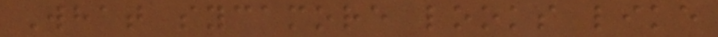What sycamore looks like
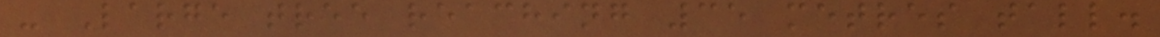- Large tree reaching 35 metres tall.
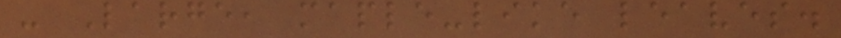- Large, maple-like leaves.
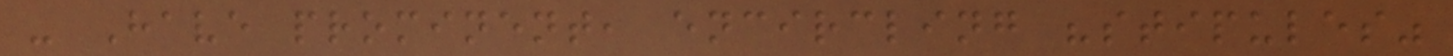- Have prominent, encircling "stipules"
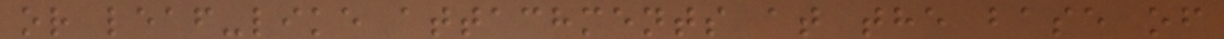or leaf-like attachments at the base of
